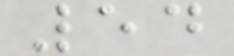54
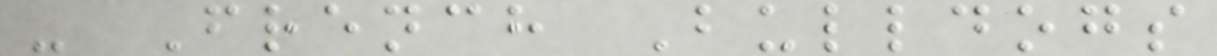- French Bulldogs
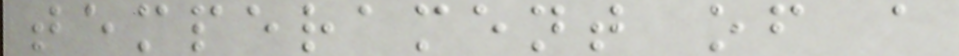temperament of a
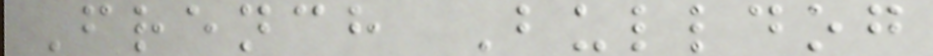French Bulldog
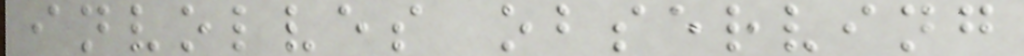involves observing
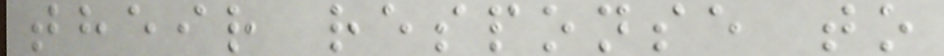their response to
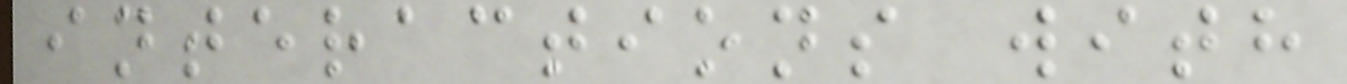interactions with
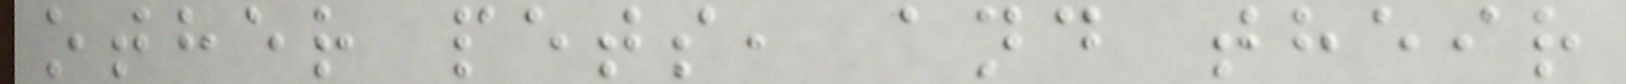other pets, and their
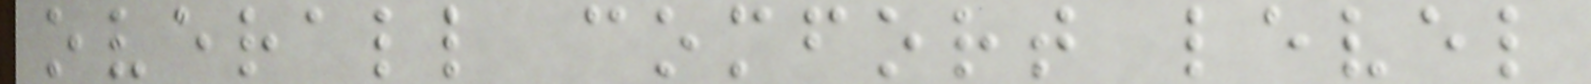overall comfort level
